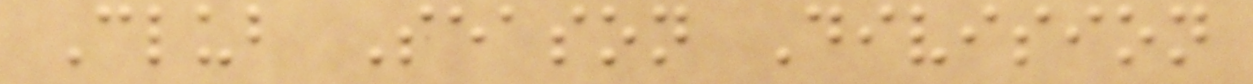Club Season Division
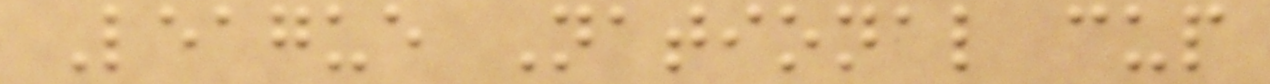League National cup
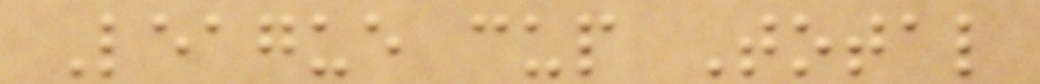League cup Total
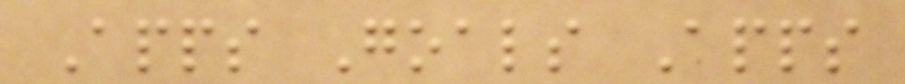Apps Goals Apps
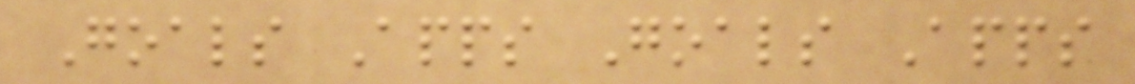Goals Apps Goals Apps
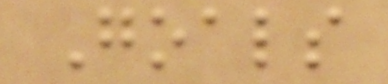Goals
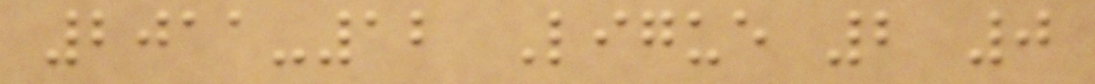2011-12 Ligue 2 0
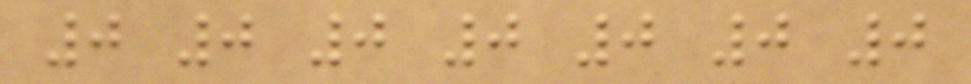0 0 0 0 0 0 0
